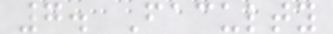7. Faculty
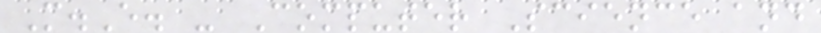M.E. - Computer Science and
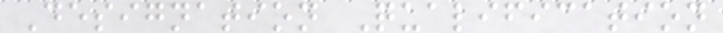Designation Qualification
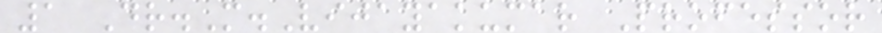1 Dr.M.Vijayakumar Professor
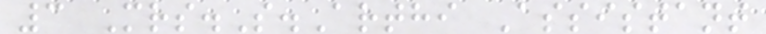3 Mrs.S.Arthi Assistant
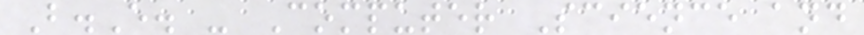B.E. - Computer Science and
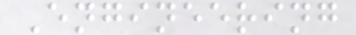Engineering
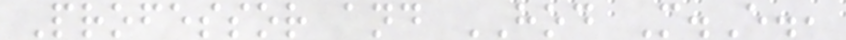Professor and HOD M.E.,
